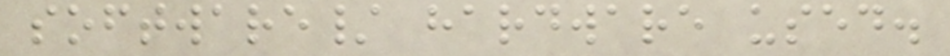software/ hardware used.
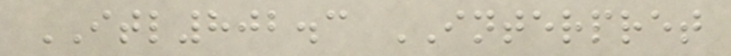ITL802.3 INTERPRET
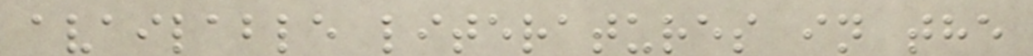available literatures in the
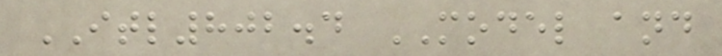ITL802.4 MODEL and
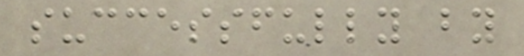successfully by
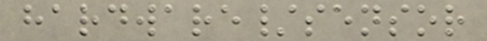hardware/sensor
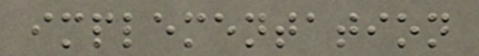implementation
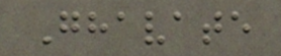Ghavate
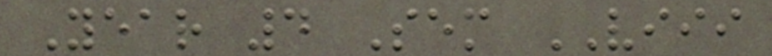Year 4 Sem VIII
